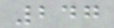247
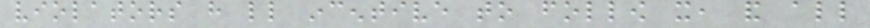violators have little incentive to follow it, and all
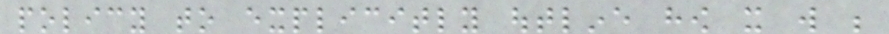policy to explicitly outline how it will be
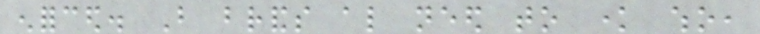enforced. But brands also need to know who,
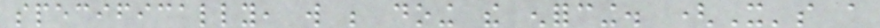specifically, will be doing the enforcing. (It's a
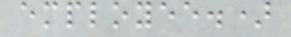employee.)
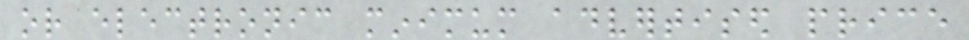or electronic minimum advertised price
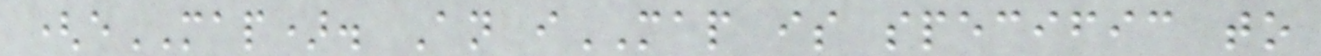(eMAP). An iMAP is specific to
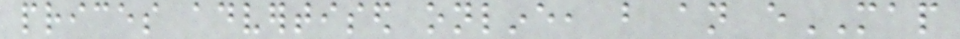prices advertised online, but an eMAP
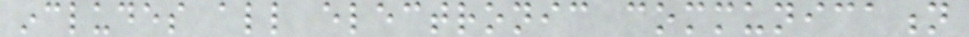includes all electronic communication
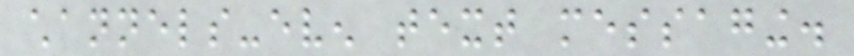channels-even text messaging.
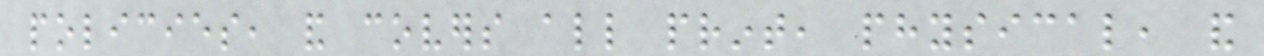policies, and covers all print, physical, and
